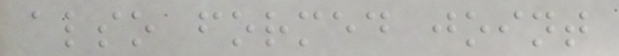also formed joint
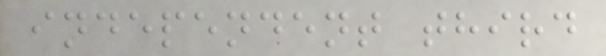independent third
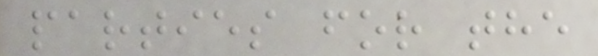parties for the
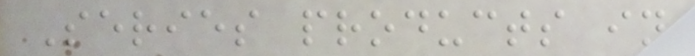Series products in
